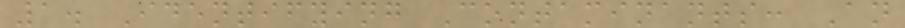1. Identifying Contaminants: An
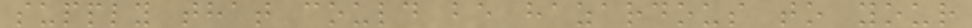supply that could be hazardous to your
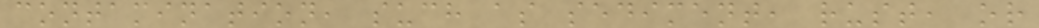contamination, such as sediment, rust, or
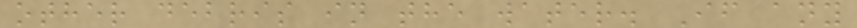other debris in the water. If any
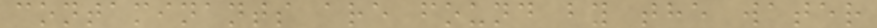contaminants are found by the water
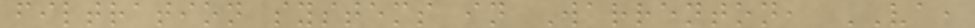filtration systems in Warrenton, VA,
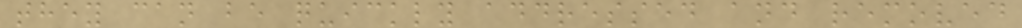they can be quickly addressed and removed
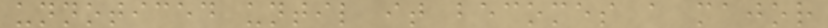unnoticed until it becomes a major
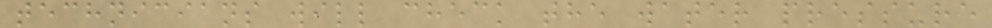technicians will check the water pressure
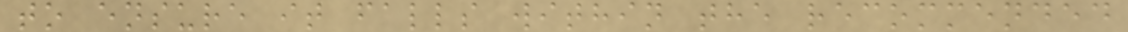to ensure it falls within the recommended
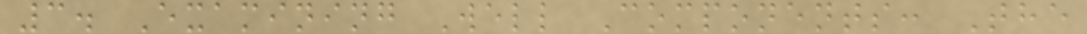3. Examining Well Components: The
